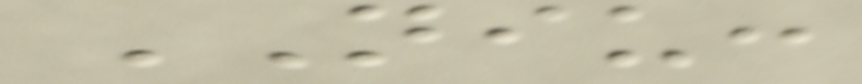NIU:
